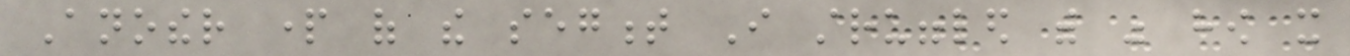Another part of the segment I struggled with was how it
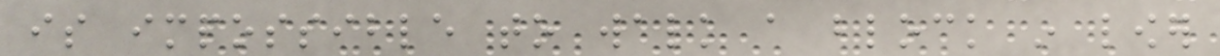is impossible to walk a block in lower
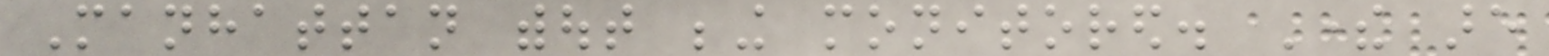Manhattan without being monitored. There are
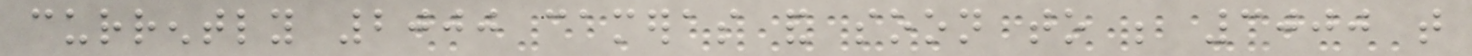currently 2000 cameras and soon to be 3000 that
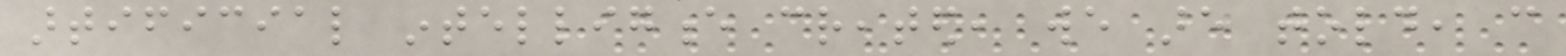artificial intelligence created, we are told, can
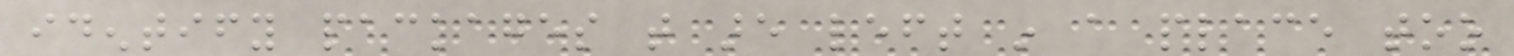identify packages that are left in a place too
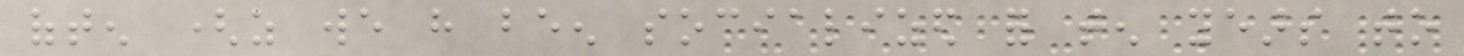often (as we have been socialized for ten years to
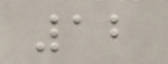12
